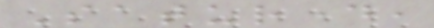Saturday,
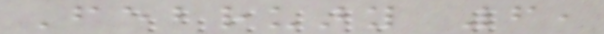February 6,
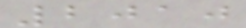2010
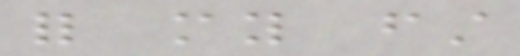for my first
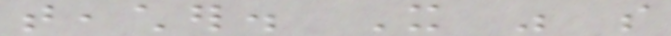teacher. It was so
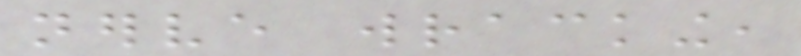nerve wracking,
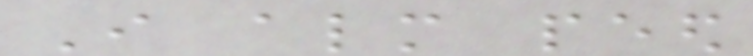I almost peed
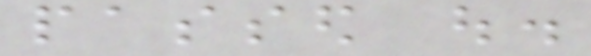passed out.
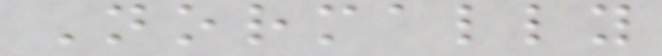Normally
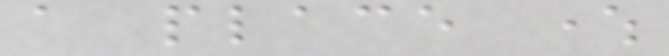a place where
